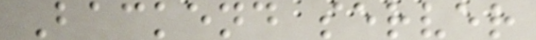Backend server
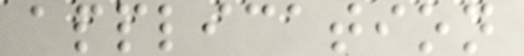application
